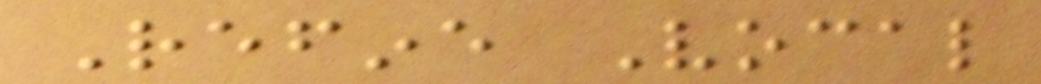Refine Vocal
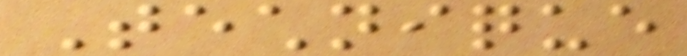Technique
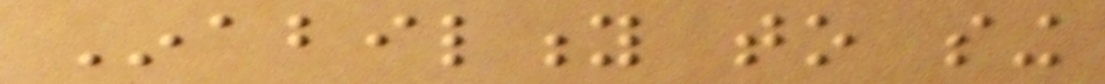Inability to sing
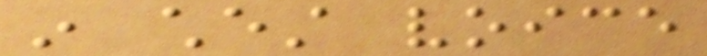in chest voice
